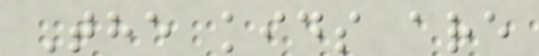The kids are
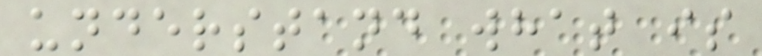understand what is
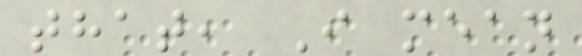that, I mean
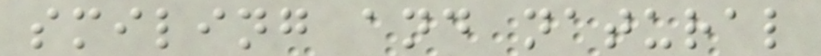smiling and natural
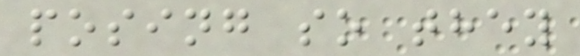posing so they
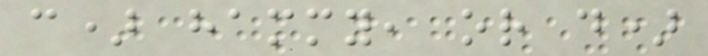c) hammy, or d)
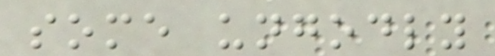some ungodly
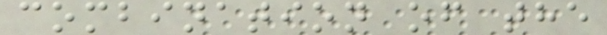combination of the
